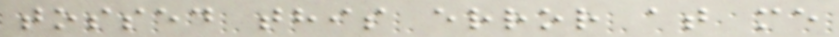tossed this error at me
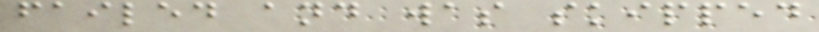failed and was skipped
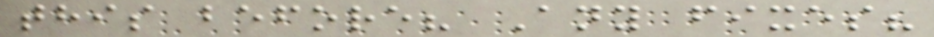this before? Any fixes?
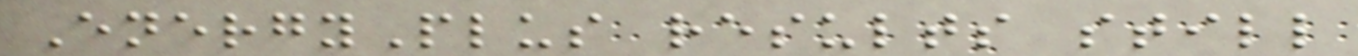EnergyPlus results still
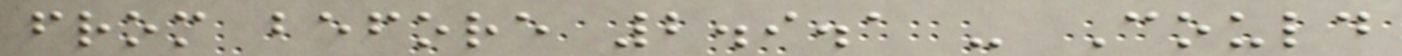from before 2.9.1 - Could
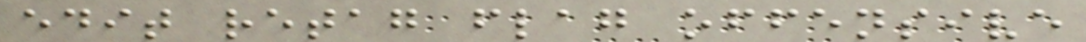edit retag flag offensive
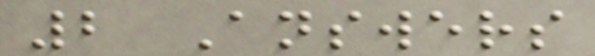2 Answers
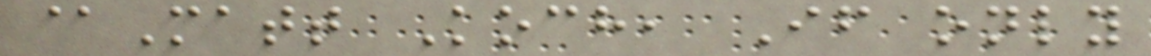@Matt Koch, If only
